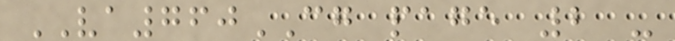VA760CG page 2 -
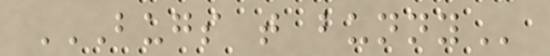BUGS T BUNNY
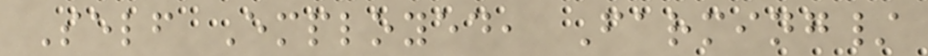Self Employed, Farming/
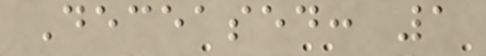Deceased: 1
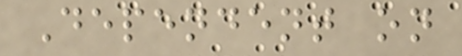Dependent on
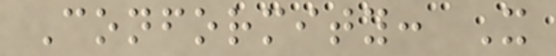Conformity: X
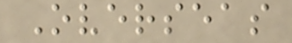Overseas
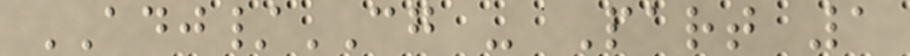ADJ/CG - Part 1
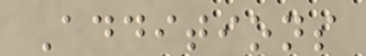Additions
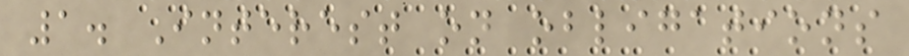1. Interest on obligations
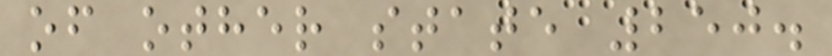of other state 250.
